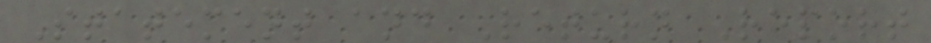Statement and Return Report
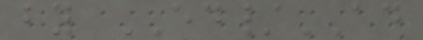by ED/AD
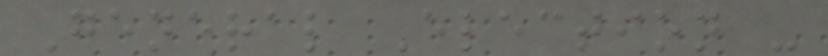General Election -
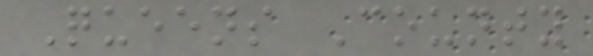Queens County
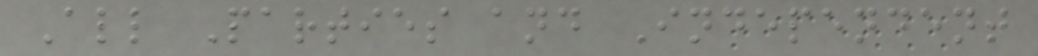All Parties and Independent
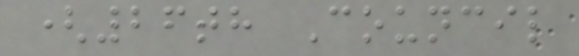(26th Council
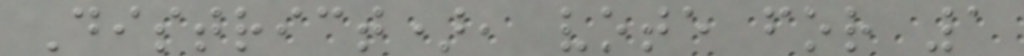District), vote for 1
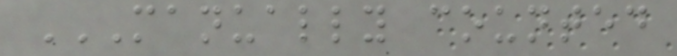MANUALLY COUNTED
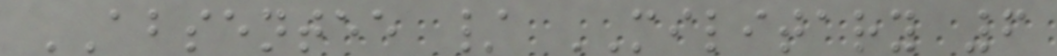ABSENTEE / MILITARY 6
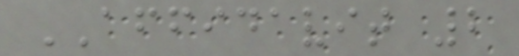AFFIDAVIT 2
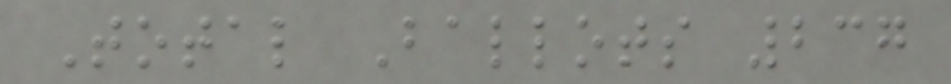Total Ballots 237
